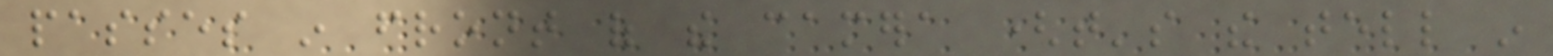passes in front of the camera (that's the tell in
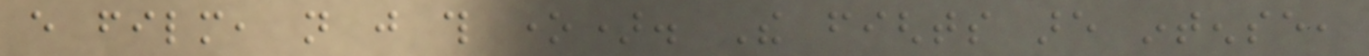every film, not just this one). The fights are intense,
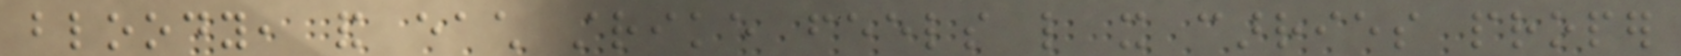bloody, and each strike feels like it carries proper
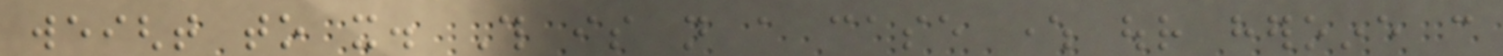weight to it. This is not a case where our heroine can
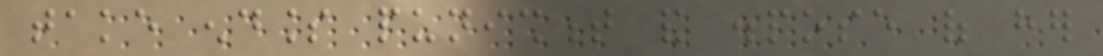take endless punishment and dispose of her
